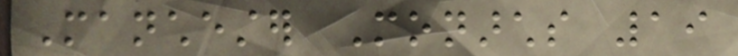Manchester Monarchs 19
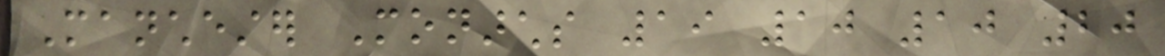Manchester Monarchs 19 10 10 20
